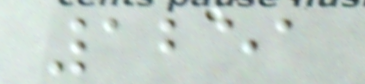1251
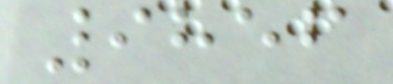9856
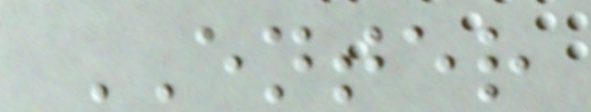ENTER
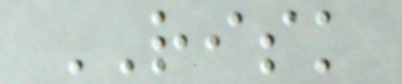RISK
